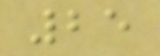25
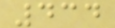434
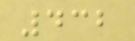432
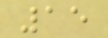15
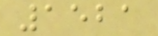1521
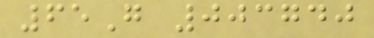65G 003740
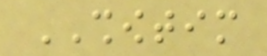SHOWTIM
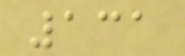131
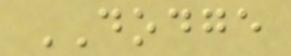DODGE
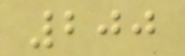200
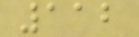112
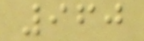960
